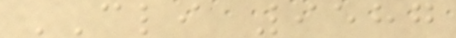CLI 9587
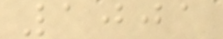1001
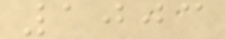1003
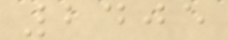2405
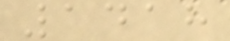1418
